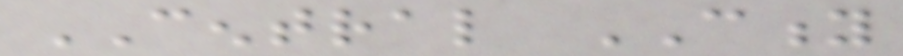CENTRAL CITY
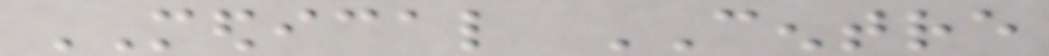MEDICAL CENTRE
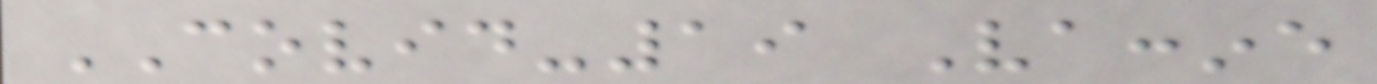COVID-19 Vaccine
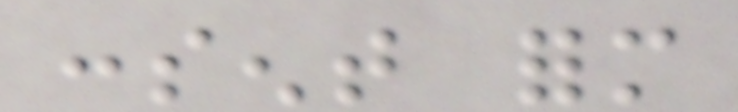consent form
